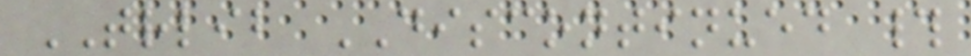TRLIB DISCONTINUED #
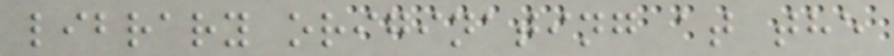library originating at the
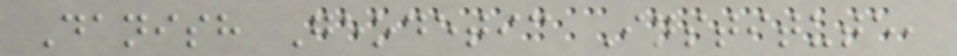Danish Geodetic Institute,
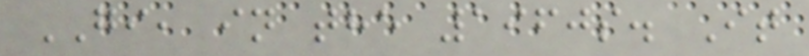GI, in the 1960s. It
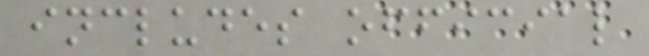includes official
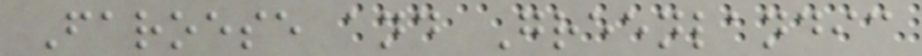Faroese and Greenlandic
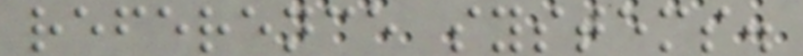reference systems.
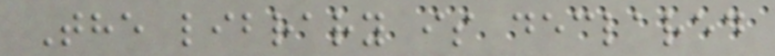The library is declared
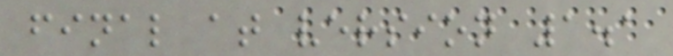final at version 1.1
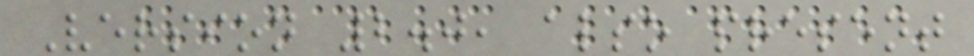Version 2.0, also present
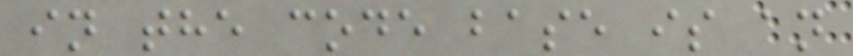in the code base is an
